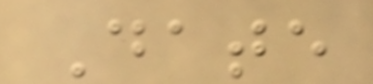Date
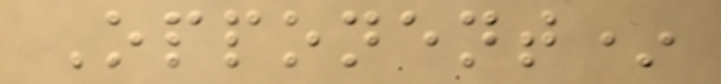Opponent*
